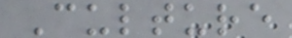Culture
